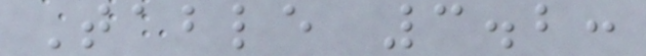Table 3.2:
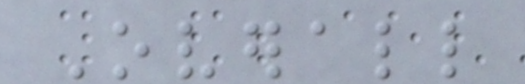Overall
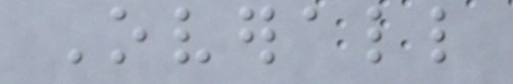Overall
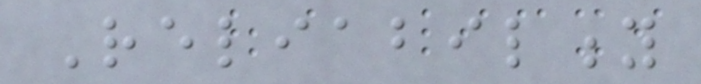Reliability
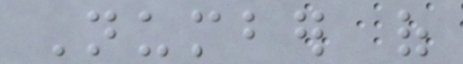Number of
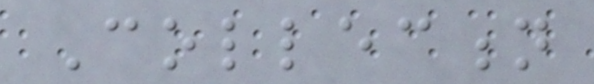Collection
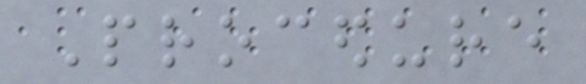Procedure
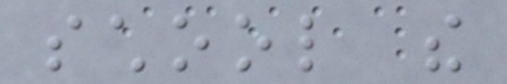school the
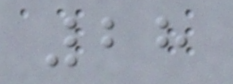28
